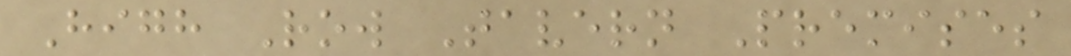High Row Tavern Premises
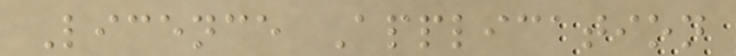Licence Application
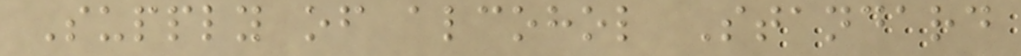Supply of alcohol Standard
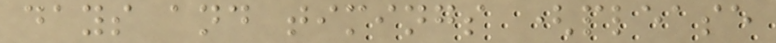days and timings (please
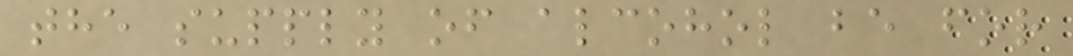the supply of alcohol be for
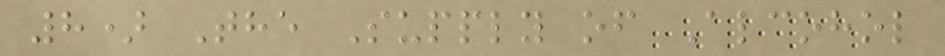8) The Supply of Alcohol
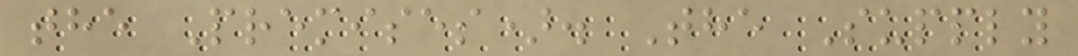the Premises). The Supply
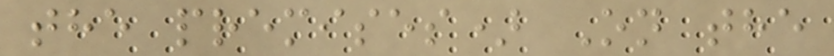the premises) On the
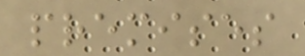premises
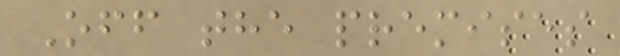Off the premises
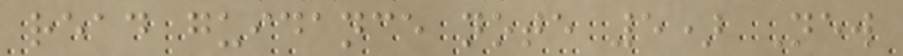read guidance note 5) New
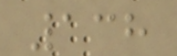138
